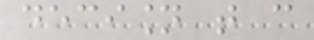decision that can
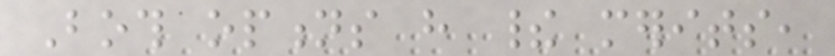Both options have their merits,
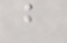but
